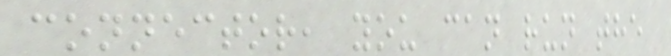connector, you can run the
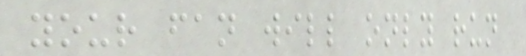your fan will only run
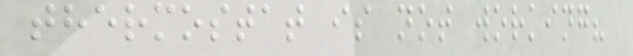thermostat is not working?
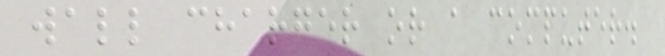wall charger or a computer.
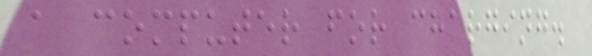a computer for charging.
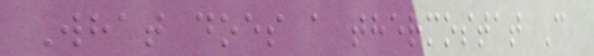What does a thermostat C
